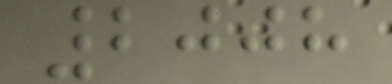2008
